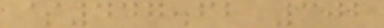$447.62 302
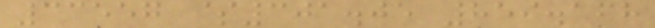33557 $301.05 859.168
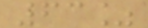63%
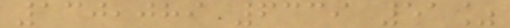130,089 6339 51%
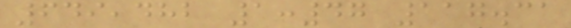649,482 1:47 117.31
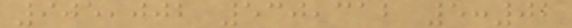905,002 530,312 5:02
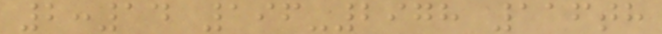2:14 196-2978 116th
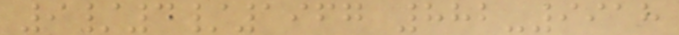9/4/1967 882-9918
